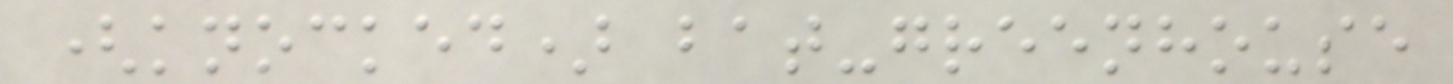(knocked) bat-greenhouse
